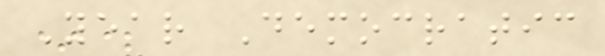Year Democratic
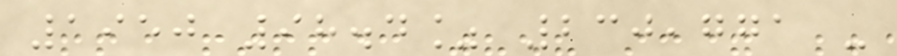1950 98.4% 230,771 -
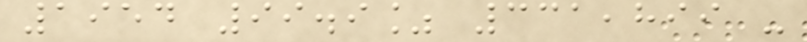1954 99.9% 331,899 -
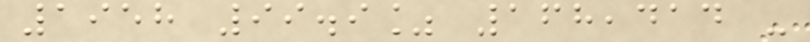1958 99.9% 168,414 -
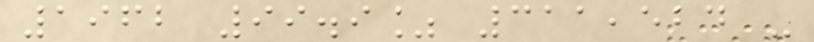1962 99.9% 311,524 -
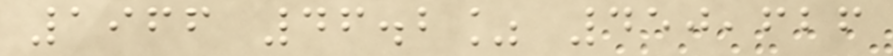1966 46.2% 450,626
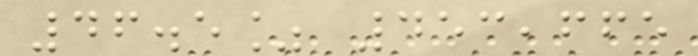46.5% 453,665
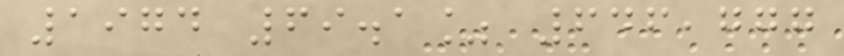1974 69.1% 646,777
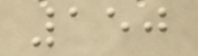150
